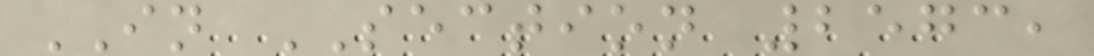IN SECTION 2573,
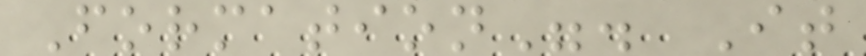Formation". It
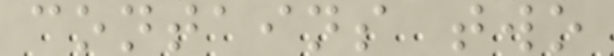contains two
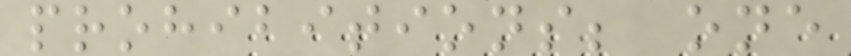prohibitions; one
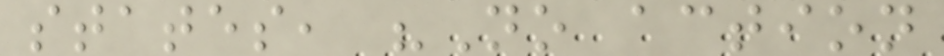states, "No action
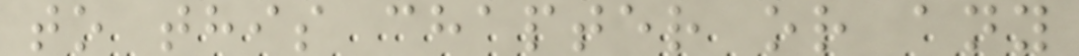to this chapter or any
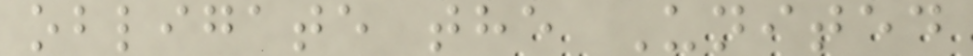obligate the United
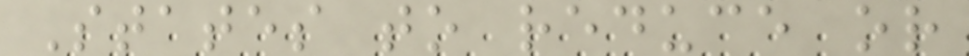States to reduce or
